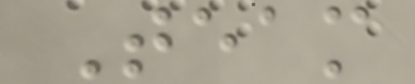Team
